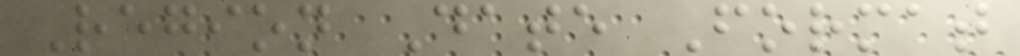Region Date Format
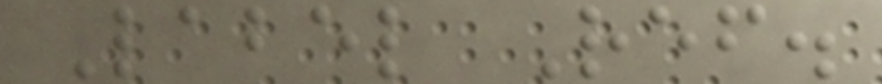Label Ref.
